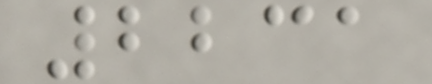2231
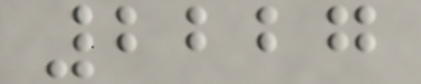2227
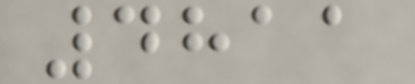4811
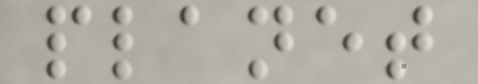planet
